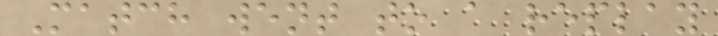Match went to a replay
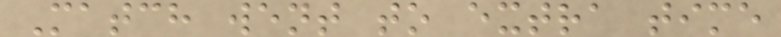Match went to extra time
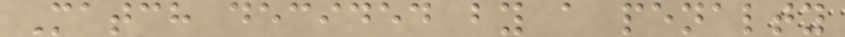Match decided by a penalty
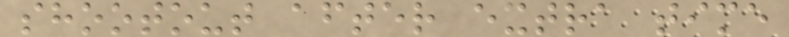shootout after extra time
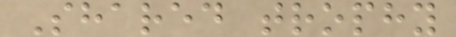Shared trophy
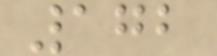172
